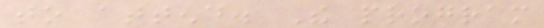to attend. The program
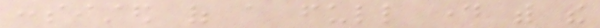consisted of a full day with the
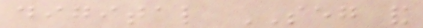digital SEG and
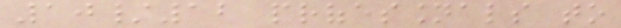10/12 professionals to
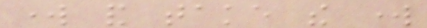work and take the work
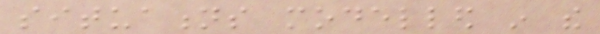situations modelled in the
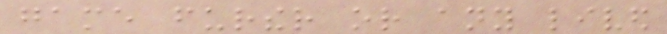game further or any lived
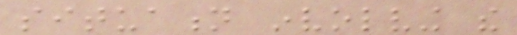situation involving the
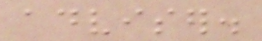adviser.
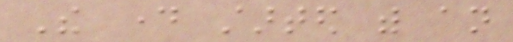The day started with an
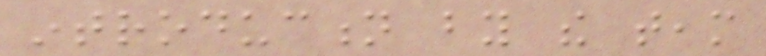introduction by the team
